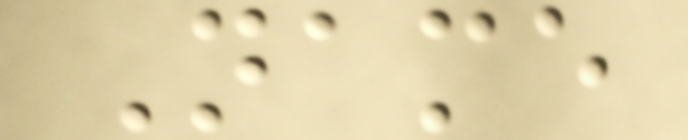Name
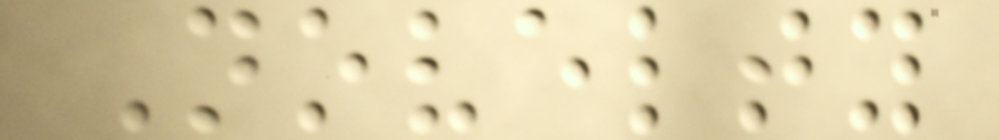Novelty
